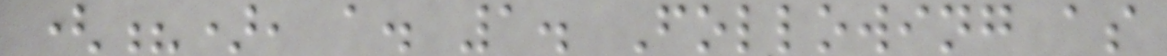(?), a. 1. Following as
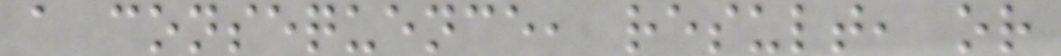a consequence, result, or
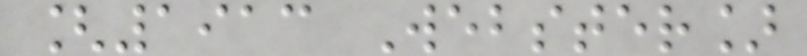[1913 Webster]
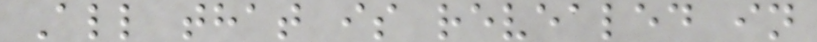All that is revealed in
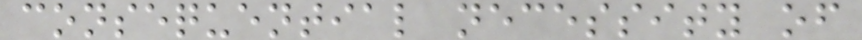consequential necessity of
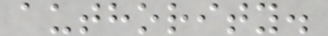authority.
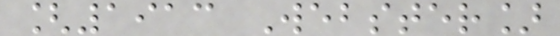[1913 Webster]
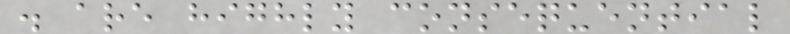. are highly consequential
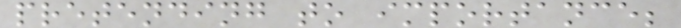pretending to importance;
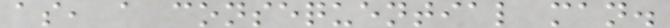as, a consequential man.
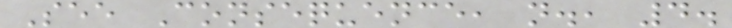See Consequence, n., 4.
